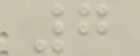7
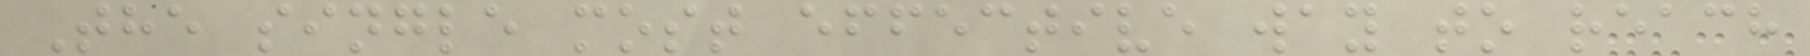The single most effective way to reach
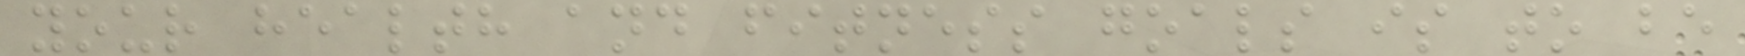your health and fitness goals is to be
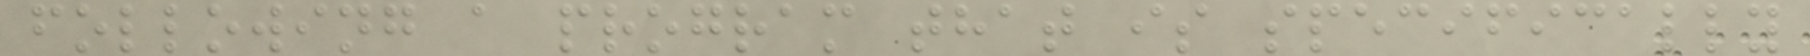following a program that is specifically
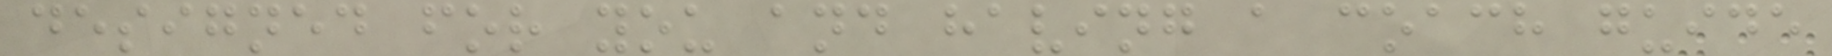designed for you and having a coach guide
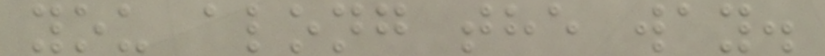you along the way.
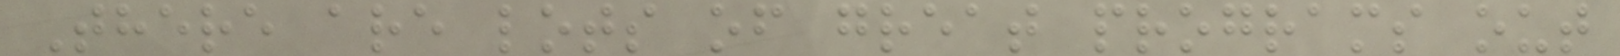There are lots of great programs out
